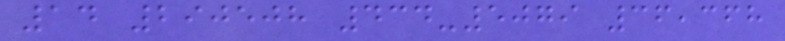14 290508 434-5079 36,368
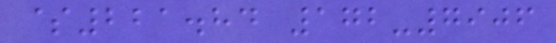$221.84 172-7906
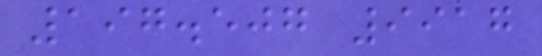197.507 9917
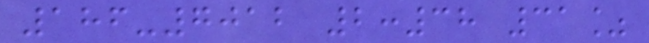186-7012 2:38 31%
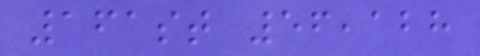161st 56,128
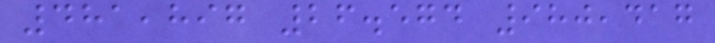481,897 26.574 980,417
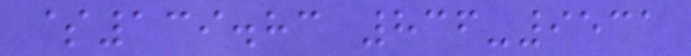$139.83 836-9531
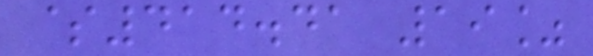$414.41 19%
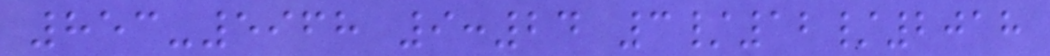853-5968 9:24 3/12/2018
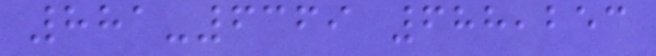881-6369 688,253
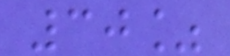30%
